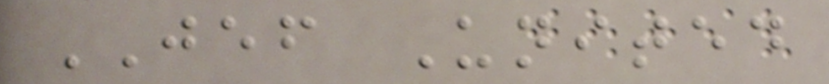JEF United
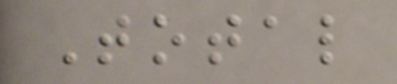Total
